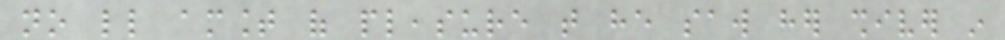no little amount of pleasure that he saw her shiver in
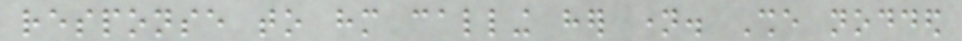response to him calling her name. She nodded
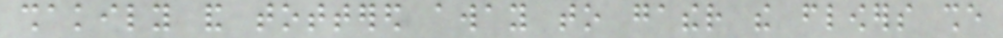shakily and tottered away to gather the flowers she
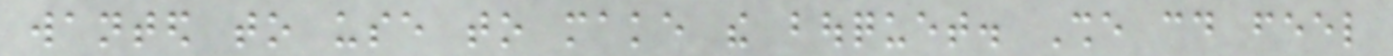wanted to use to make the bouquet. She could feel
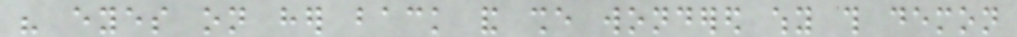his eyes on her back and she wondered why this demon
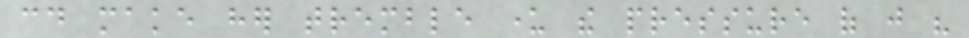could make her tremble under the pressure of just his
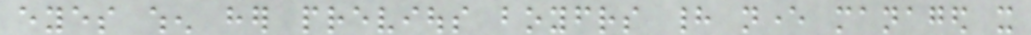eyes when her previous boyfriends had never managed it
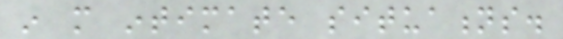in more intimate situations.
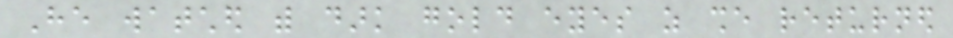He watched with dark gold eyes as she returned
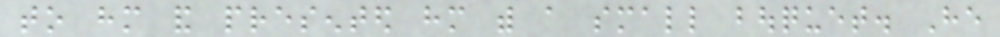to him and presented him with a small bouquet. He
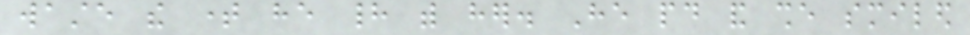waste the time he had with her. He paid and she smiled
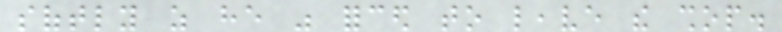softly as he was forced to leave the shop.
